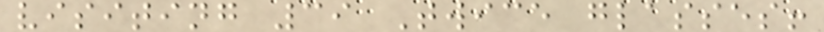visiting 39 Twice glasses!
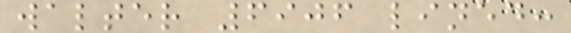walter 6906 lined:
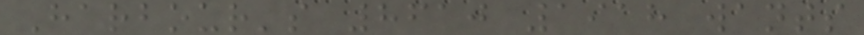Harbour's 8610 1918 wants
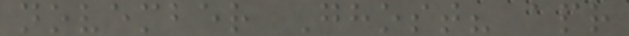november Ghost? apr
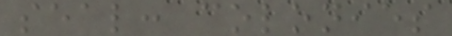seal: colonies
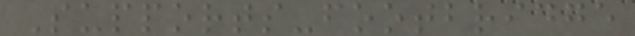Supports-footbridge
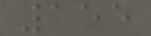155
